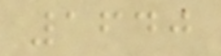1640
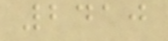2410
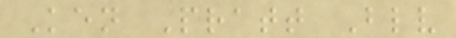Ken Pratt Blv
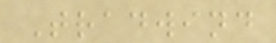Tradwind
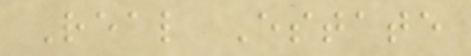Real Estate
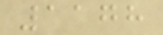1178
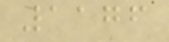1176
